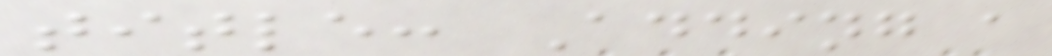title: Adding a
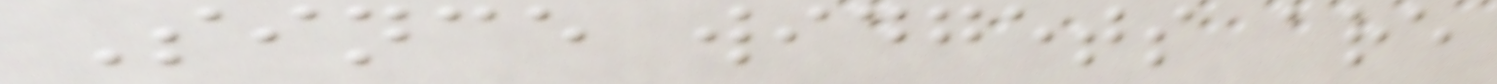Since widgets are
